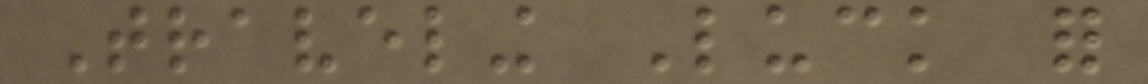Traveling Luck for
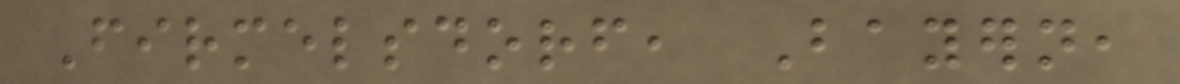Firmelsdorf, Bayern,
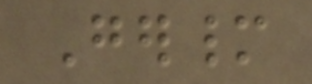Germany
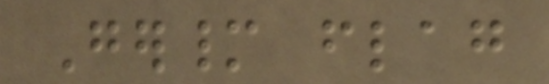Germany flag
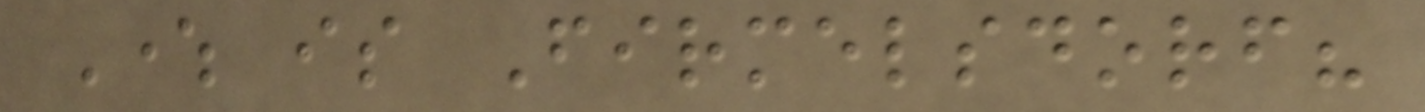Where is Firmelsdorf?
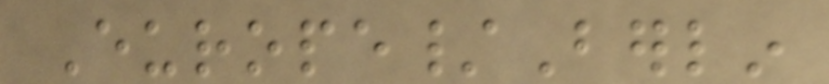Europe/Berlin
